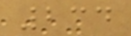234
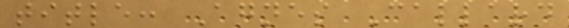title: Agnes Callard
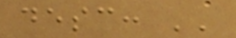desc: ''
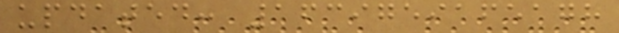updated: 1639759165178
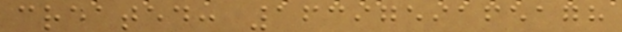created: 1639759165178
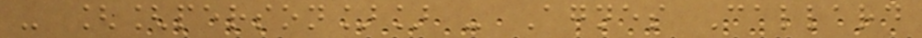- [[person]] - Agnes Callard
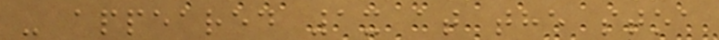- appeared 1x at the stoa
